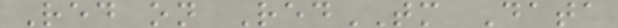Red on RedTM Data
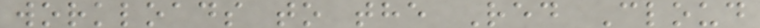workloads to the Red Cloud
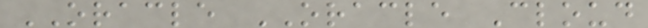ORACLE ORACLE Cloud
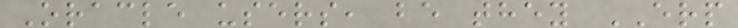Oracle users, be they ERP
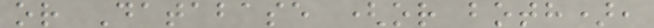or Database (or both),
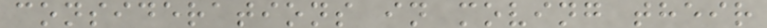considerations in moving their
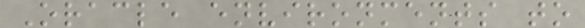Oracle environments to
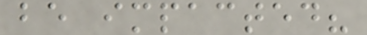be impacted?
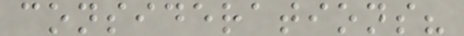considerations?
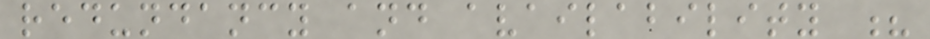redundancy and availability ?
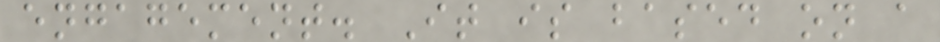engagement. It is based on a
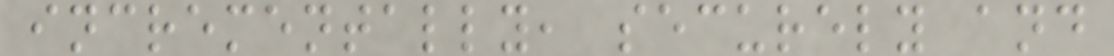incrementally, securely and
